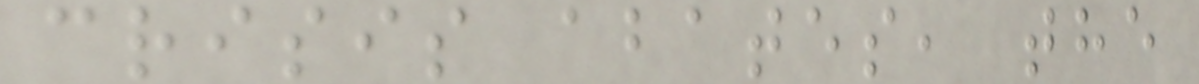crisis abates, the
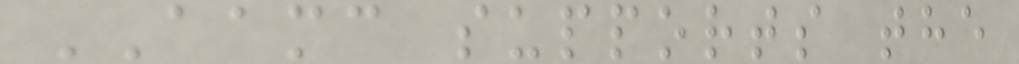AAMC supports the
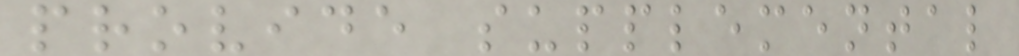provide supplemental
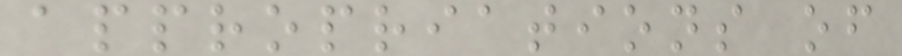appropriations of
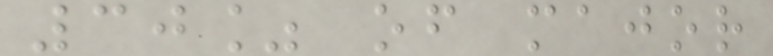30% of major
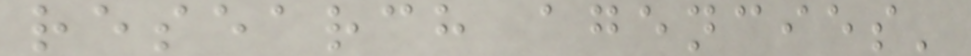research agencies'
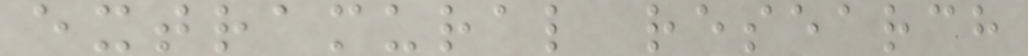extramural research
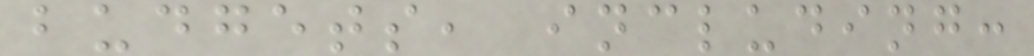budgets, including:
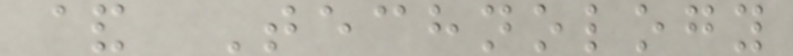& Technology
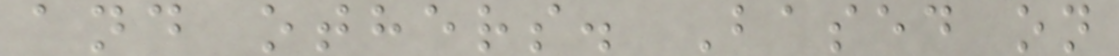and others. Based on
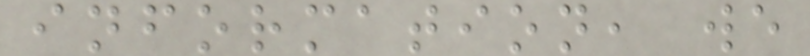information, we
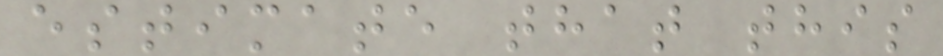estimate that this
